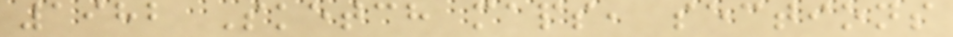1982 Sketch maps, sections
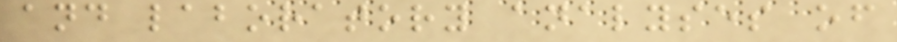and laboratory analyses of
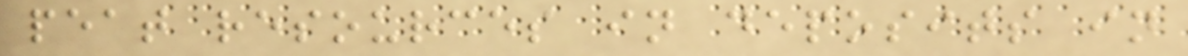peat resources in deposits in
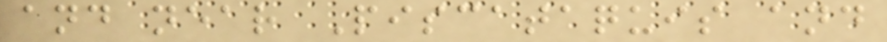and near Piscataquis and
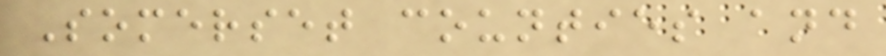Somerset counties and
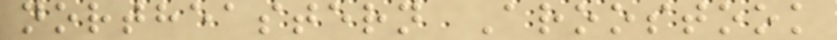northeastern Aroostook
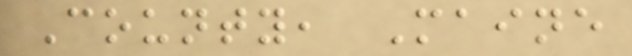County, Maine
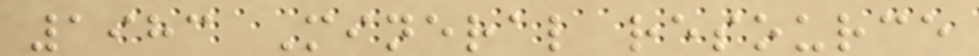1983 Mineral resource
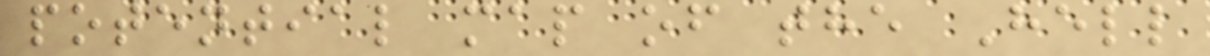potential map of the Hell
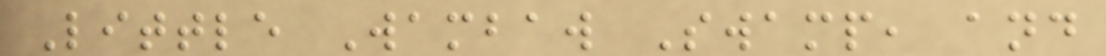Little Wambaw Swamp, and
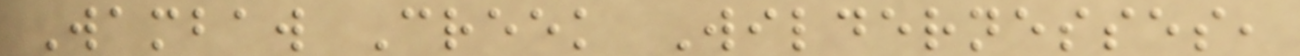Wambaw Creek Wildernesses,
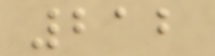212
